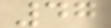47
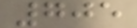705
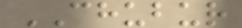CHUBUR
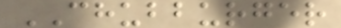CHUBBURGER
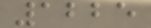1225
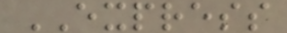EXPRESS
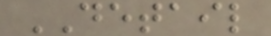DETAIL
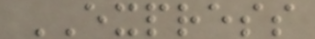EXPRESS
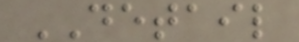DETAIL
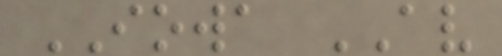IOWA AV
